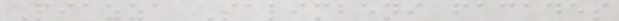Piazza Salimbeni facades
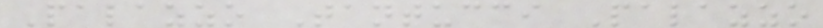Palazzo Tantucci Palazzo
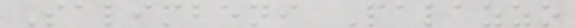Salimbeni Palazzo
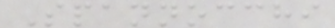Spannocchi
